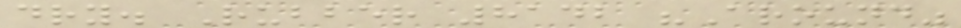dry. Rubber 8142 "Around"
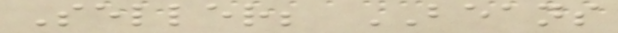Seller; BEANS
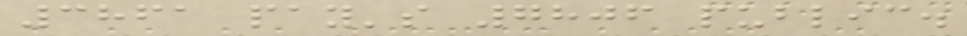3861 pay's 7806 public.
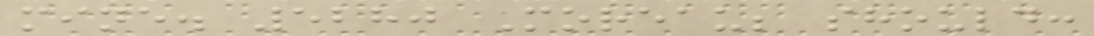mine. 5280 Moreau; should:
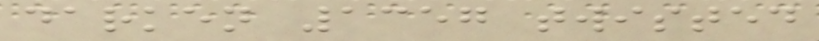darken 1357 twisted
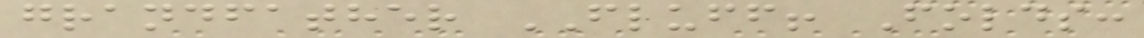grandfather FLUFF! Folds:
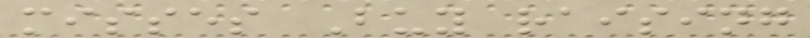misses Buy raising
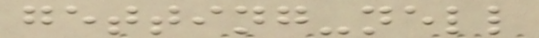getting-nell
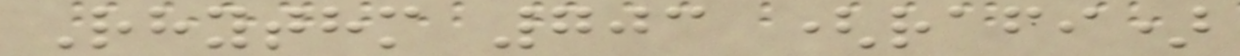Rhythm 703 (rafi)
